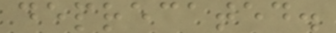deprecated.
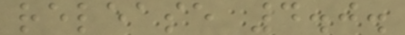release 4.0.
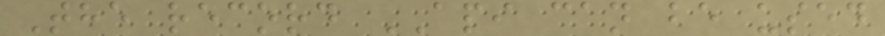The record API can be used
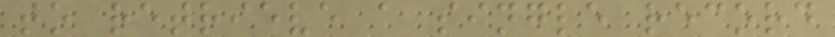to retrieve a single record
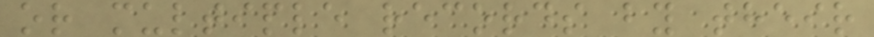or multiple records by their
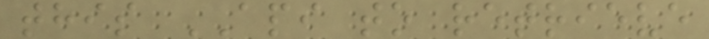this API to retrieve
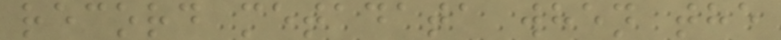record metadata when the
